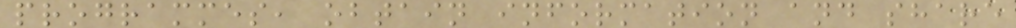programmes, obtain information and share
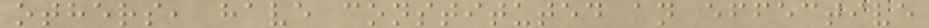others, have constituted an effective
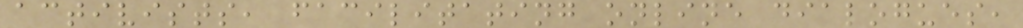activists, facilitating online dialogues,
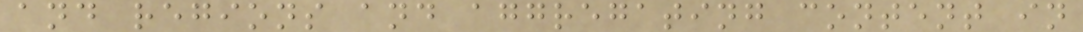and regions and aggregating content in
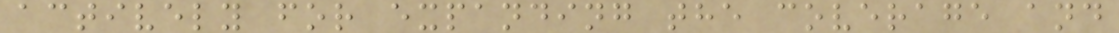actively for expanding the coverage and
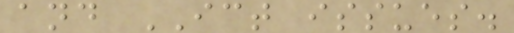and ICT issues.
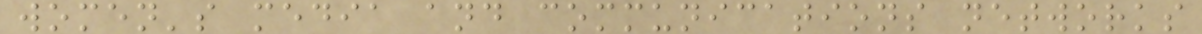women's media and communications networks
